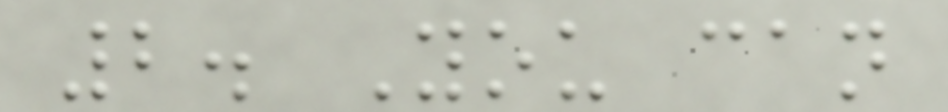2. You can
